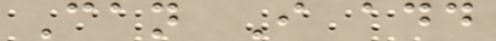Can I add
